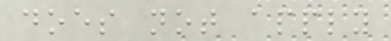does not apply
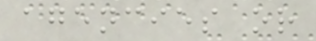agencies or
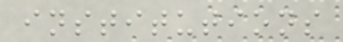institutions
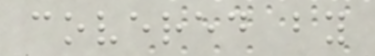covered by
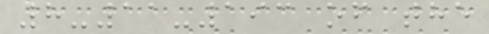8-11-193 of the
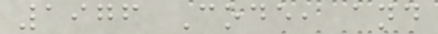1976 Code, and
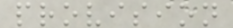provision
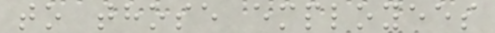to those employees
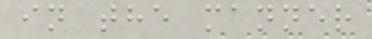in the manner
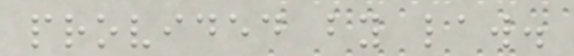provided by law.
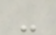-
